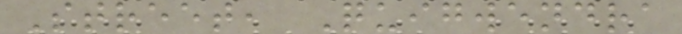Street, Quigwendra
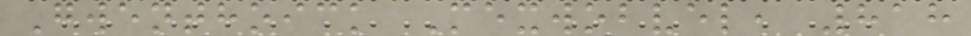Gwenthoick Mexwobvel, 818
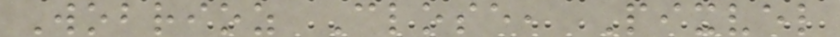Wobrioz Close, Pixvel
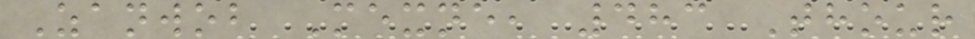Zanwob Mexne, 483 Thour
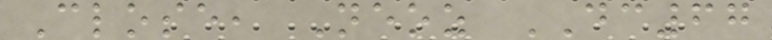Close, Neoz DC67
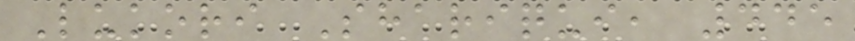Lukori Shariqui, 445
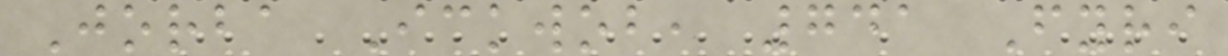Jorba Ickwob, 741 Fyri
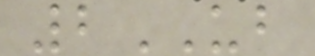2UB
